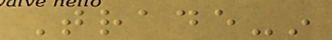Trade-in
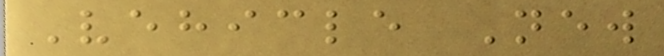Vehicle New
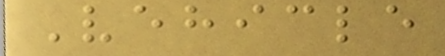Vehicle
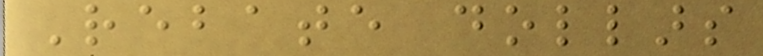Rebate dollars
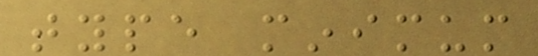type minimum
